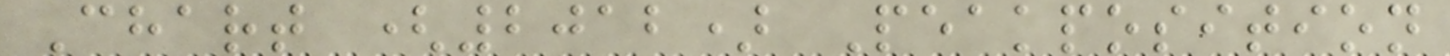Chart (2012) Peakposition
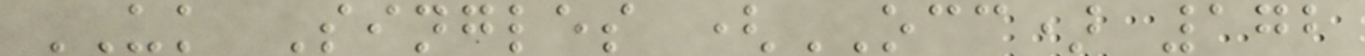UK Singles (OCC) 172
